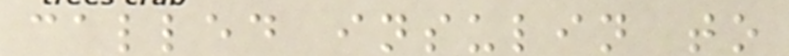called insulin to
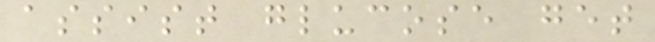assist glucose get
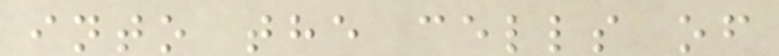into the cells of
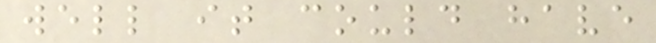well it could have
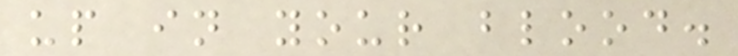up in your blood.
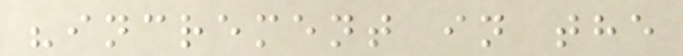"increment in the
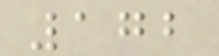172
